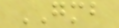GMB
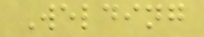Welding
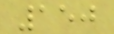150
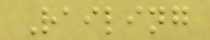Railing
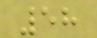58
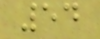54
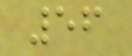56
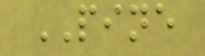PINE
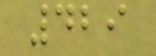429
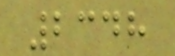2348
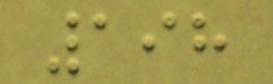198
